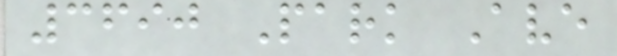3690 Park Ave
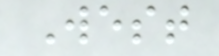West
